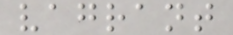vagrant
